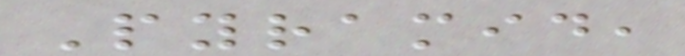Pyramid,
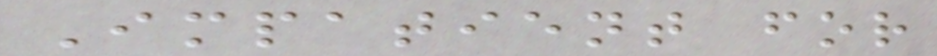Impatient for
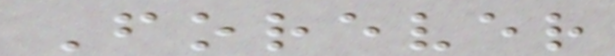Forever
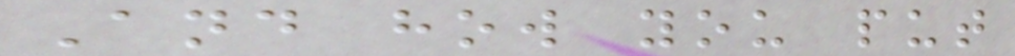And how you put
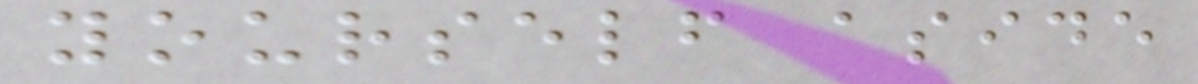yourself aside
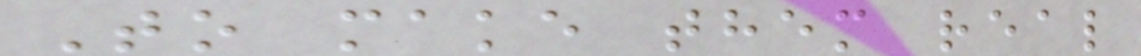To make them real
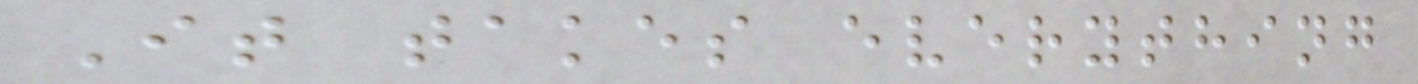It takes everything
